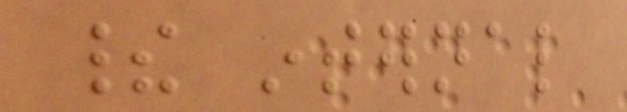their internal
